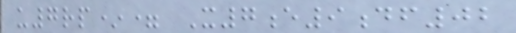u7rp*= X7e9df02
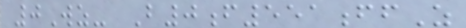0Wz- B0f551ffZ
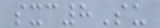sxc8Su
